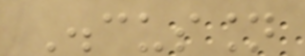Discussion
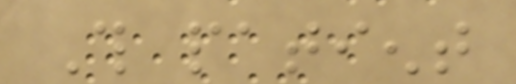This patient
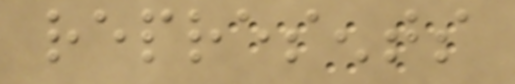represents
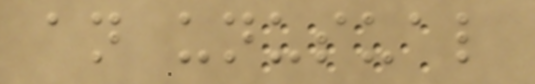an unusual
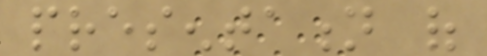presentation of
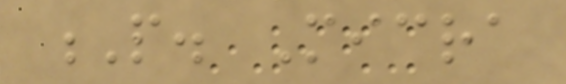P. Micra
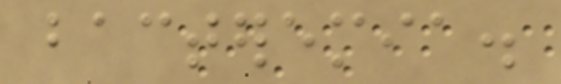bacteremia.
